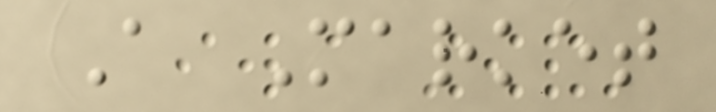A Market
